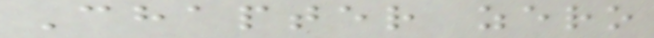Chapter zero
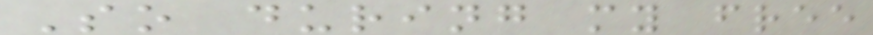So during my free
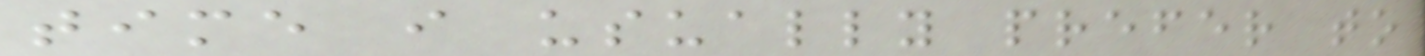time i usually prefer to
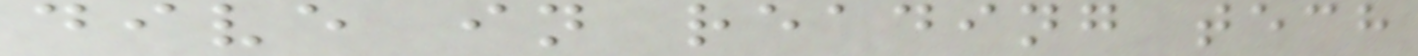dive in reading tech
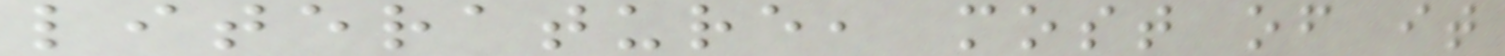literature, most of it
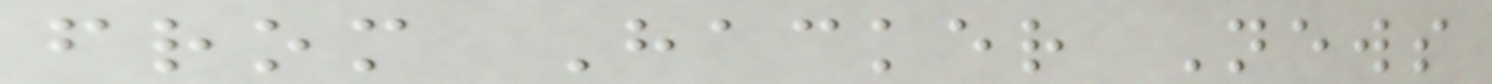from Hacker News
